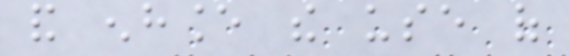and enhance the use of
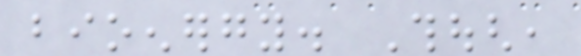bioenergy. Though,
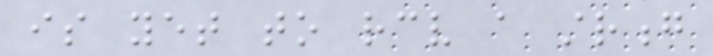is yet to receive a strong
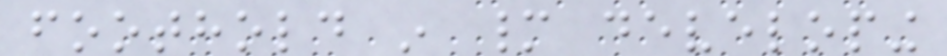foothold in many developing
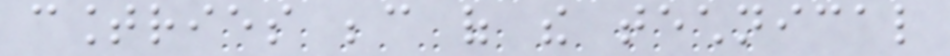countries because of the technical
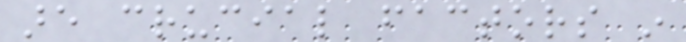are crucial factors in
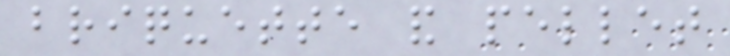briquette and pellet
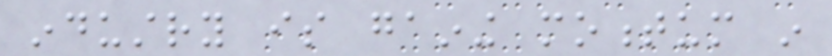industry is gaining momentum in
